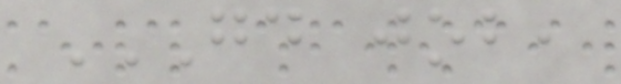GOOD JOB,
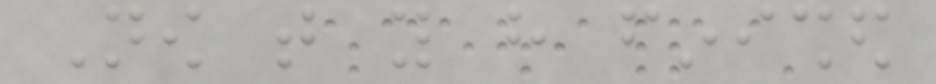Now that you have finished
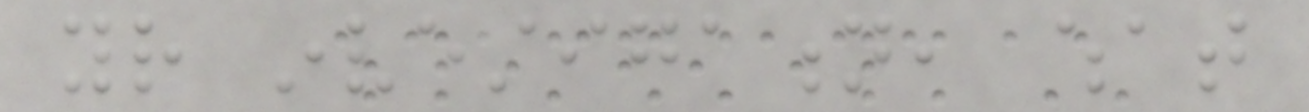your investigation, what
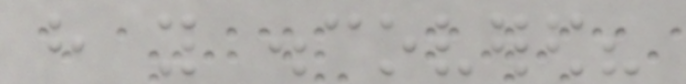have you discovered?
